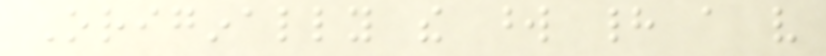Originally the word had a very
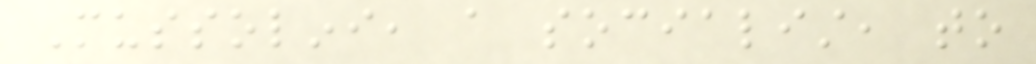Mussolini, a socialist, to
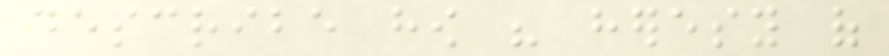describe how his heresy of
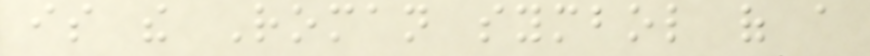is the Roman symbol of a
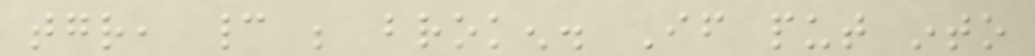together, cannot be broken. If put into
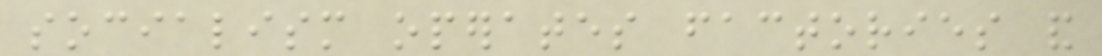socialism operates factories and
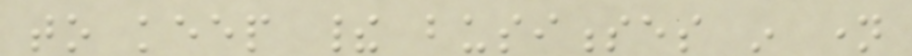to keep their businesses in name
